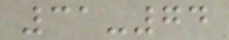31-74
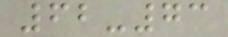62-73
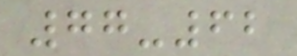77-62
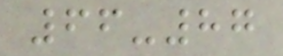66-87
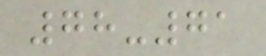78-71
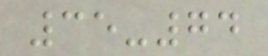35-74
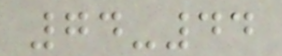74-44
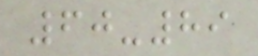60-89
